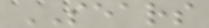SEARS
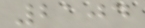2104
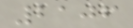2106
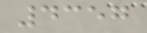4357
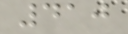410
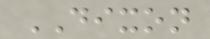DIXON
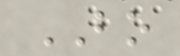BO
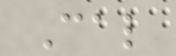Cal
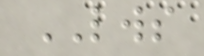LWS
